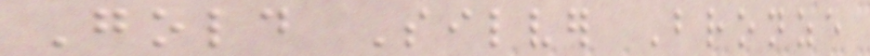Gold Silver Bronze
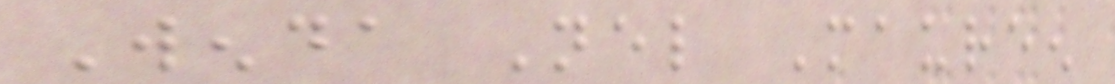Wenda Nel Maureen
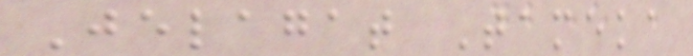Jelagat Tameka
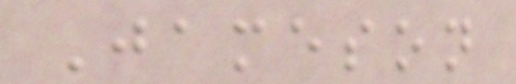Jameson
